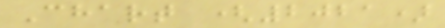Chart (2021)
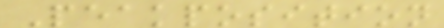Peakposition
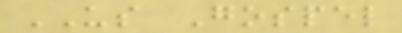US Gospel
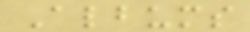Albums
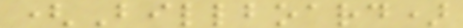(Billboard)
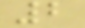2
